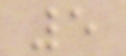5
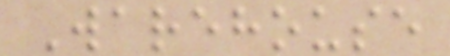Warehouse
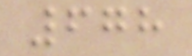678
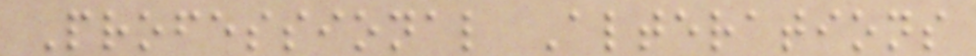Professional Alterations
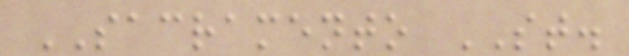SACRAMENTO ST.
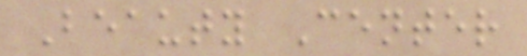Beauty Center
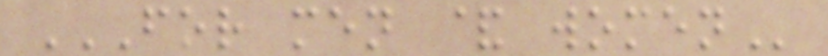FOR MEN & WOMEN
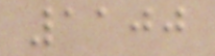1100
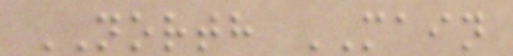NORTH MAIN
